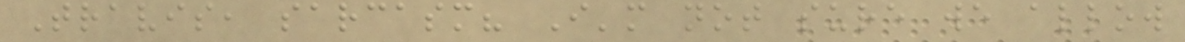Travis, sarcasm? I'm not sure we allow
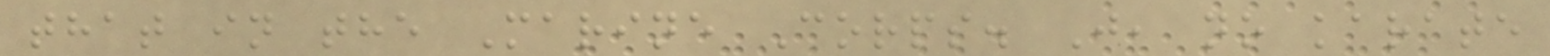that in the Marine Corps. J, no karate
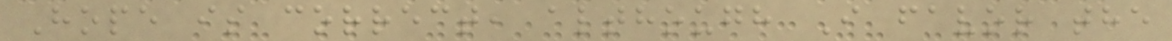Hope is correct, although I favor the
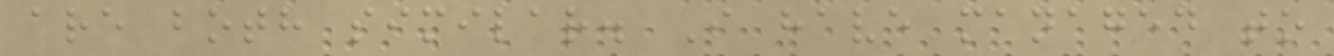are both similar. I have managed to
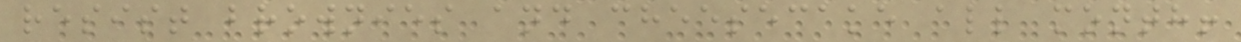resist brownies and cheesecake all month!
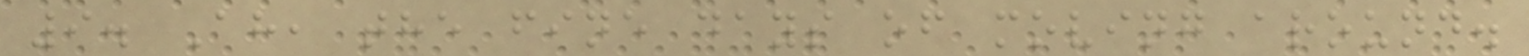9. Ah, the fine days of moving around.
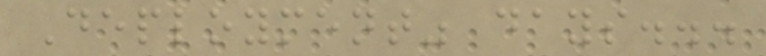Deployment" days...
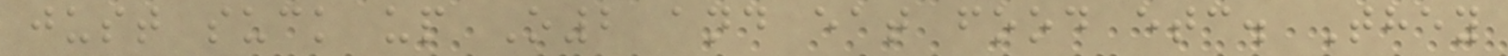just suck up O2 and eat food etc. They
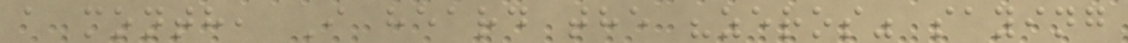a month, I heard the "zeros" saying
